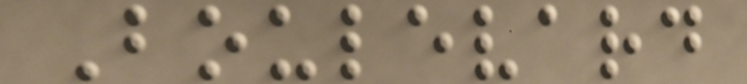Boulevard
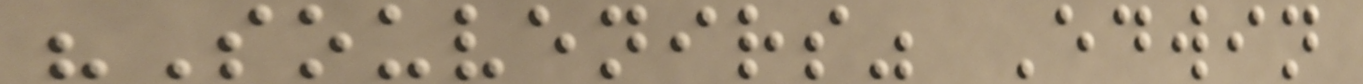"Souvenirs" Edwin
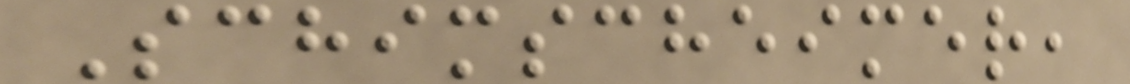Schimscheimer,
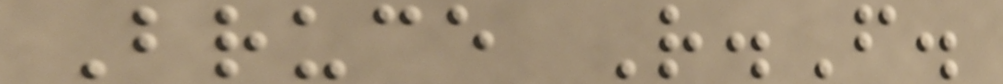Bruce R.F.
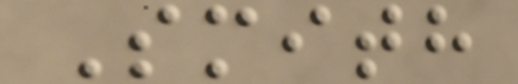Smith
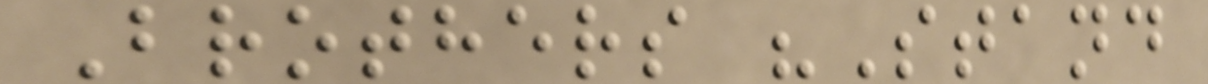Brothers "Stand
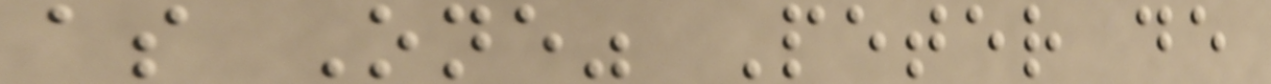as One" Peter de
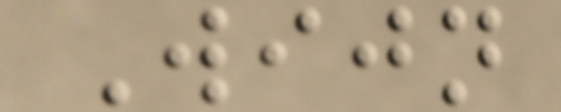Wijn
